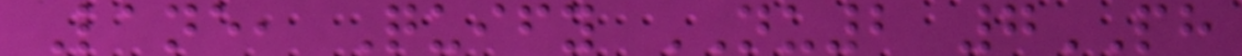Lane, Quify NU2 7PH
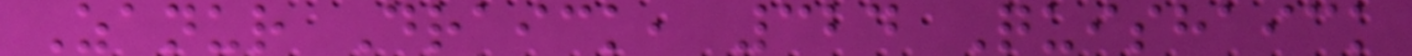Zanur Draick, 324 Quishaick
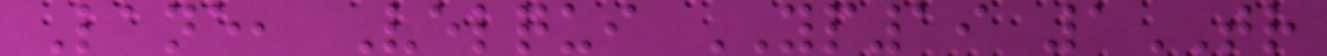Lane, Velqui YP19 1TR
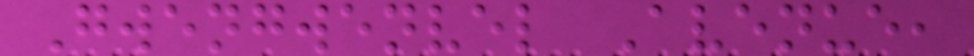Gwengwenvel Avenue,
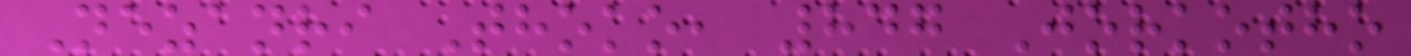Nezanri Thoko, 847 Jorkotho
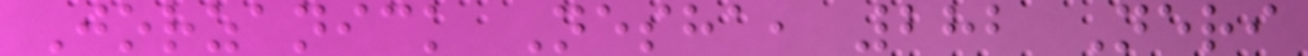Jorzanick Nesha, 282 Neri
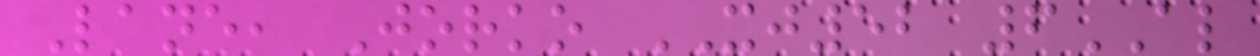Lane, Jorko XJ52 6AL
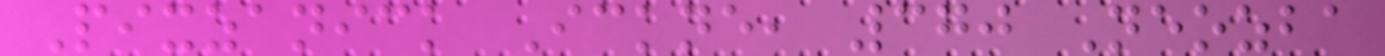Pixzanick Ickne, 370 Neozba
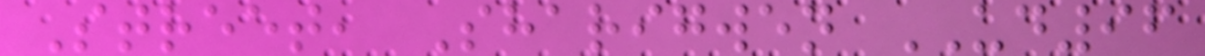Street, Sharigwen UD96
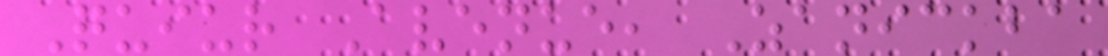Quiur Avenue, Zanickba
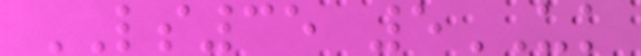LS35 5UK
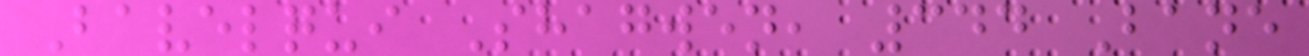Bavelqui Shagwen, 344 Bane
